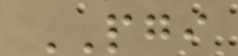PGI
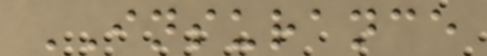INSURANCE
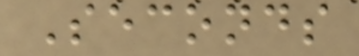Seconds
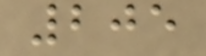205
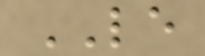LE
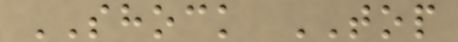SHOCK TOP
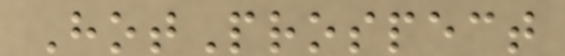HotProspect
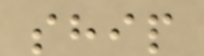ship
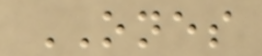ONES
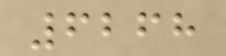6268
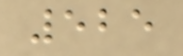525
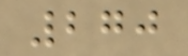270
